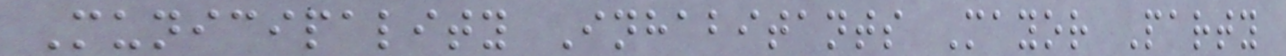Municipality Inhabitants Mayor Party
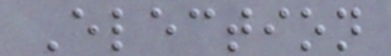Election
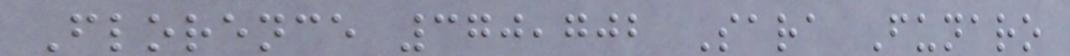Florence 370,702 Sara Funaro
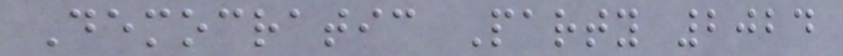Democratic Party 2024
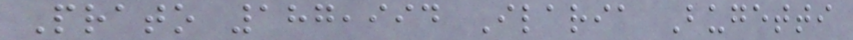Prato 187,994 Ilaria Bugetti
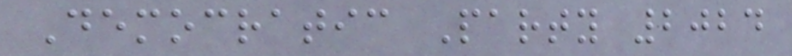Democratic Party 2024
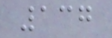137
